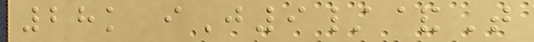28k iJ9/&T
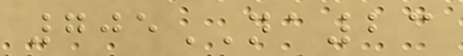705NA23
